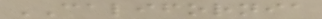CALIFORNIA
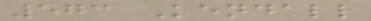573 Kendall
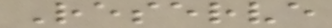Reserve
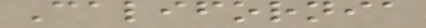California
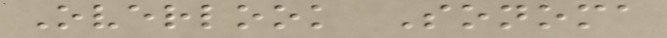Overlook Sonoma
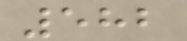582
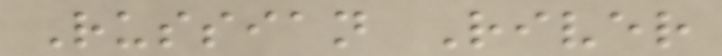Russian River
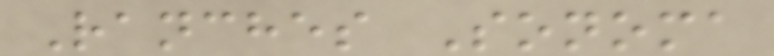Ranches Sonoma
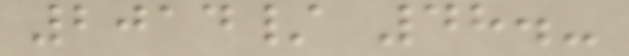2014/ 48.-
